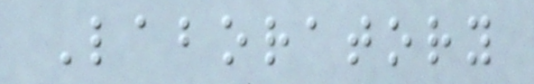Laboratory
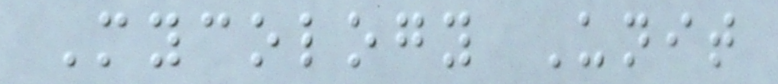Mycology Unit
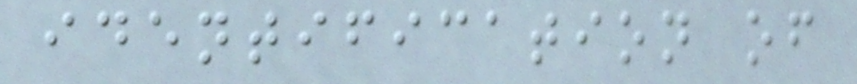identification of
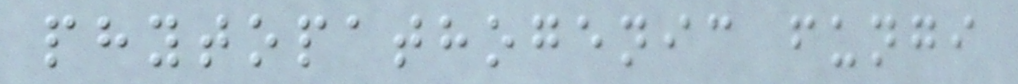phytopathogenic fungi
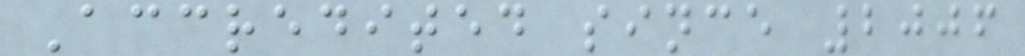Accredited since 2006
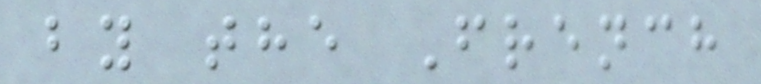by the French
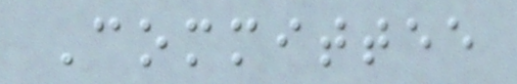Committee
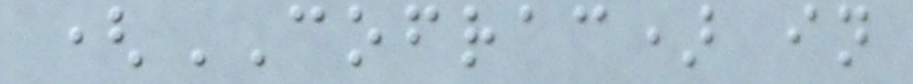(COFRAC) in
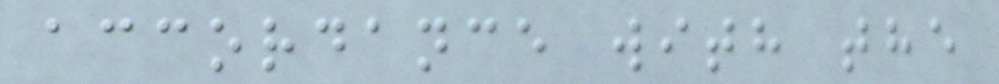accordance with the
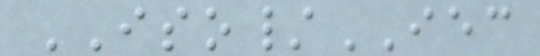ISO/IEC
